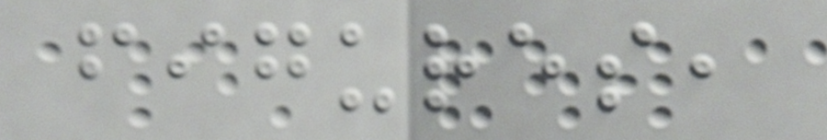figures,
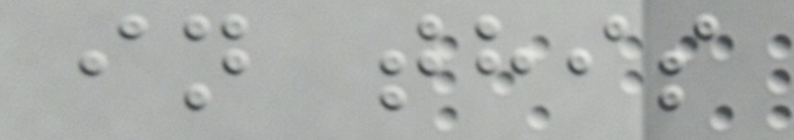in this
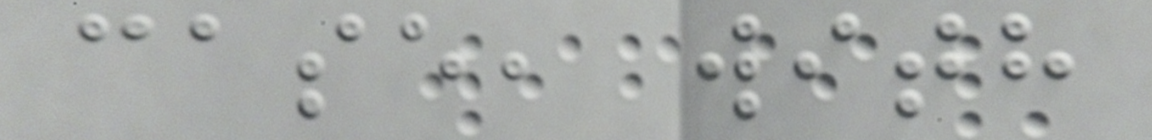case, with
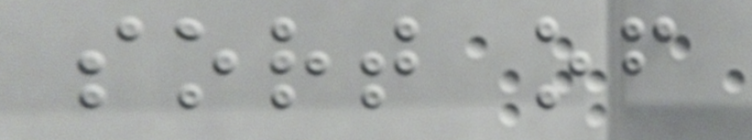sort of
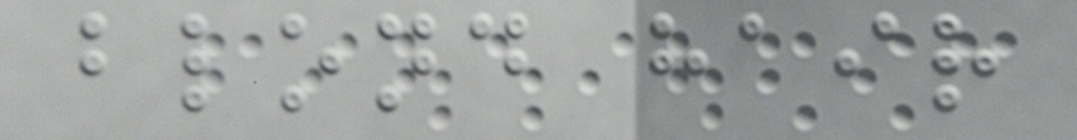blond hair
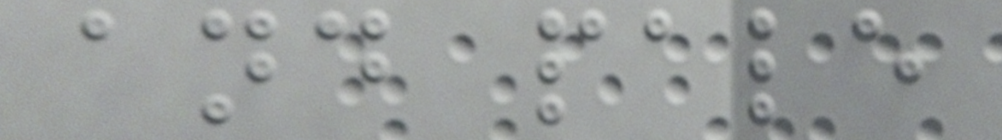and pale
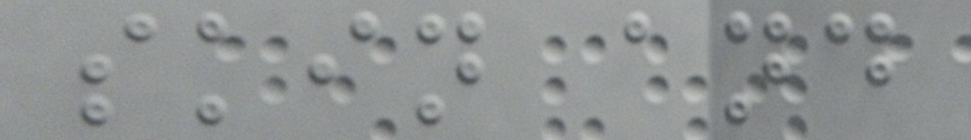skin and
